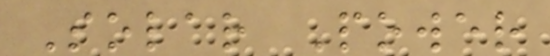Solar Power
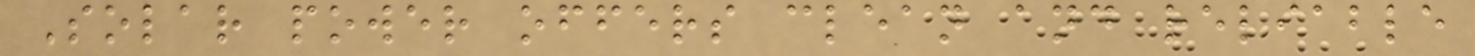Solar power offers clean and reliable
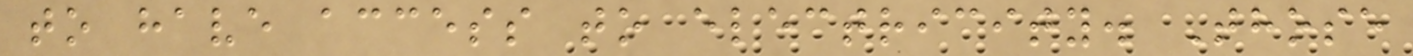to have access to electricity. Those
